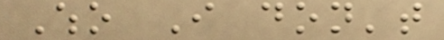Who I don't
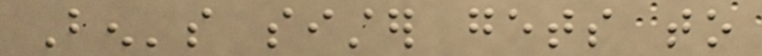Ben's sister gets to
